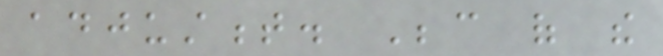adjustment. Because of the
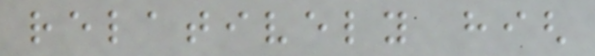relatively high
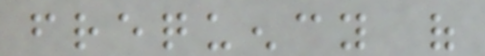frequency of
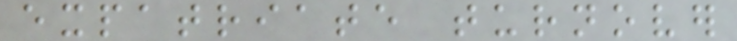expatriate turnover
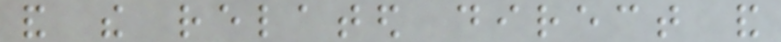and the related direct and
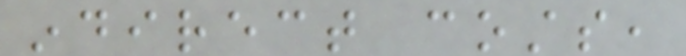indirect costs,
